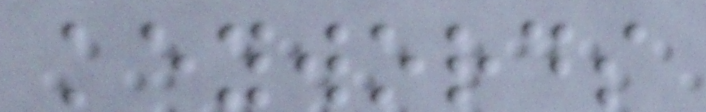keywords
